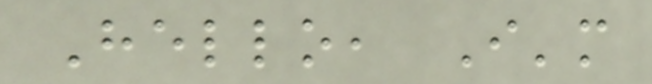Hello, I'm
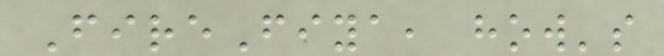FireFiya, how's
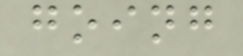going
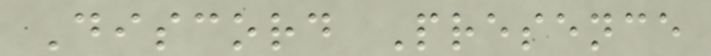Discord Presence
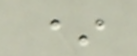*
